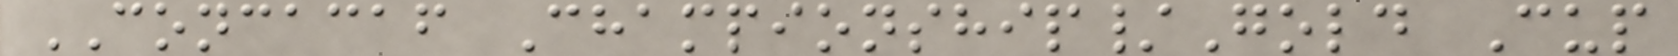CONCACAF Championship/Gold Cup
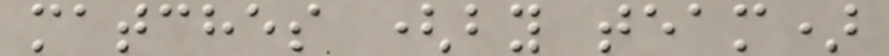matches (by team)
